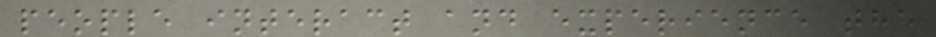people interact and experience the
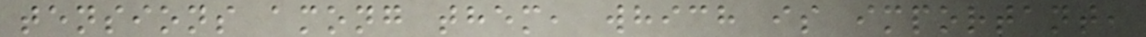tensions among them, which is important,
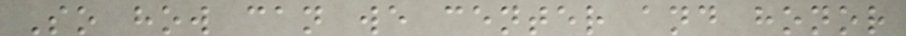So how can we center and honor
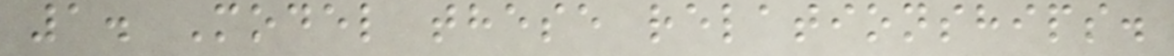1. Model these relationships.
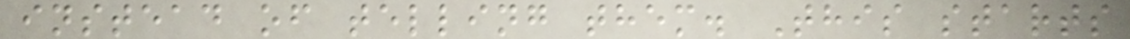instead of telling them. This starts
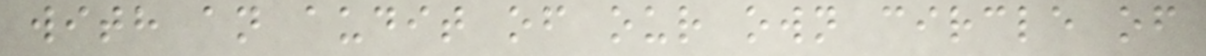with an audit of our own circle of
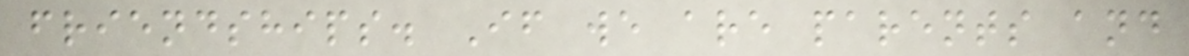friendships. If we are parents and
